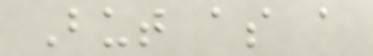But as a
